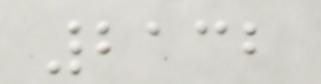2132
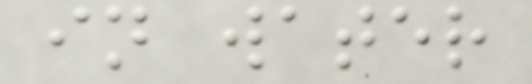in water
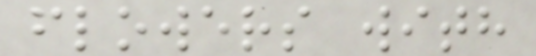flowers with
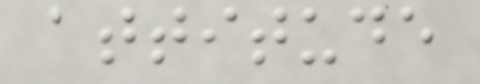attitude
